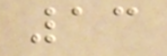13
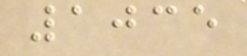1035
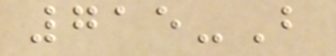715-B
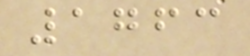1763
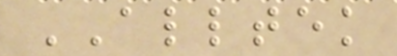ALLTEK
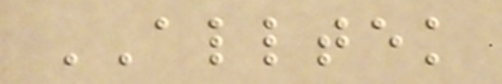ALLTEK
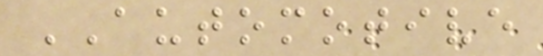AUTOMOTIVE
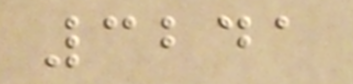3241
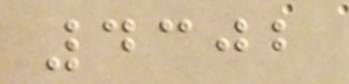4302
